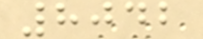8042
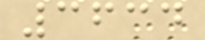3634
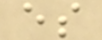es
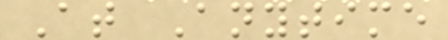At Anytime
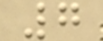7
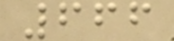666
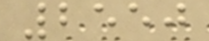2550
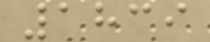1839
